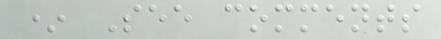* See comments
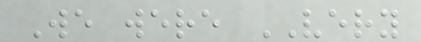We were VERY
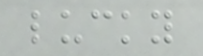lucky
